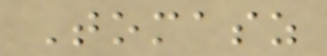Tomasz
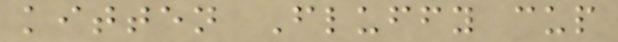kitten Fluffy cup
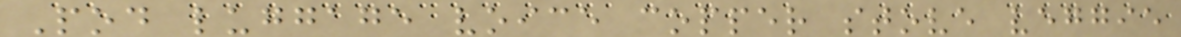Pod luggage voice copper stove veggie
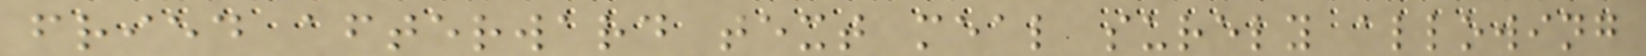fried afterward text meal surely allowing
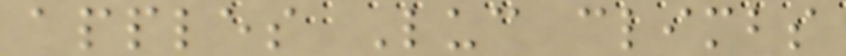apples Luc climbs
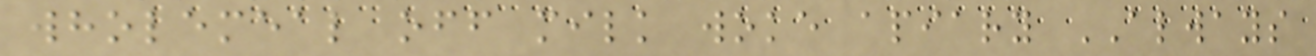wholemeal off milk woke apiary ALWAYS
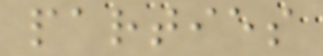parties
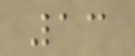13
